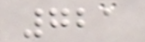721
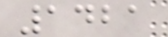1421
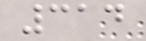314
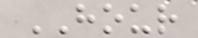HOUR
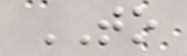TO
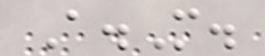A.M.
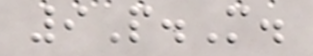9P.M.
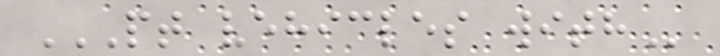PT VEHICLES WITH
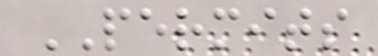PERMITS
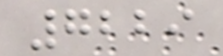7229
